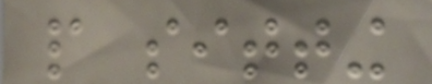people sitting
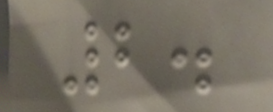2.
